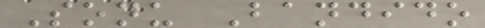Sonu Bandido
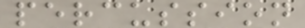percussion
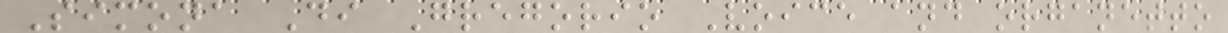Simona Di Gregorio Voice and organetto
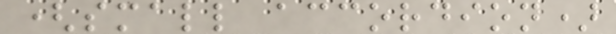(small accordion)
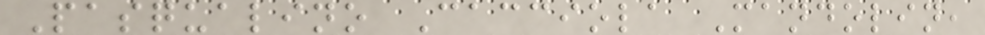Pasqualino Cacciola Mandolin,
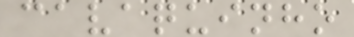cavaquinho
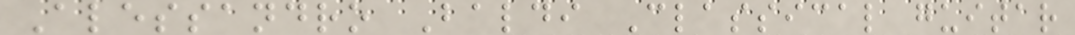Alessandro Baldi Classical guitar
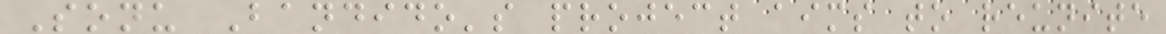Sonu Bandido's project aims to reunite
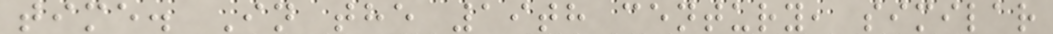time. In the 19th century, similar
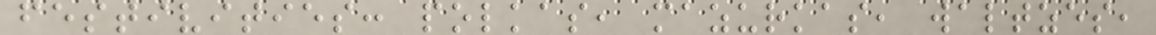festivities: polkas, mazurkas, waltzes,
